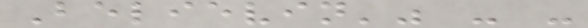Believin'" - -
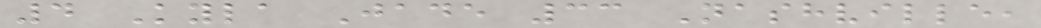4 Kyla Jade 33 Nashville,
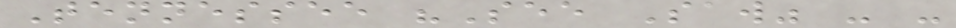Tennessee "See Saw" - -
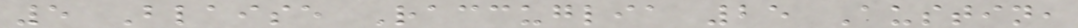5 Blaise Raccuglia 25 Austin,
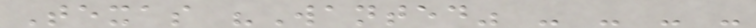Texas "Wanted" - - - -
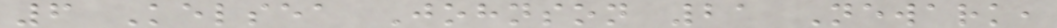6 Kelsea Johnson 21 Newark,
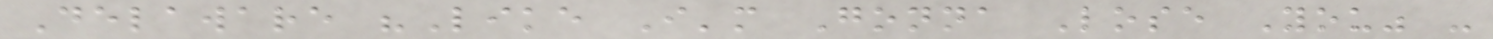Delaware "Like I'm Gonna Lose You" -
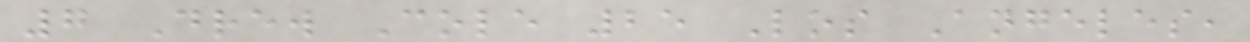7 Drew Cole 25 Los Angeles,
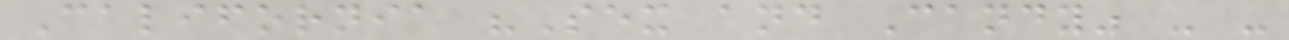California "Sex and Candy" - -
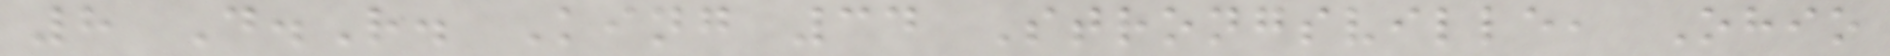8 D.R. King 34 Strongsville, Ohio
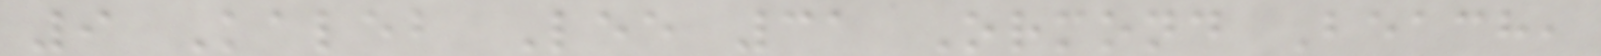9 Kaleb Lee 31 Ormond Beach,
